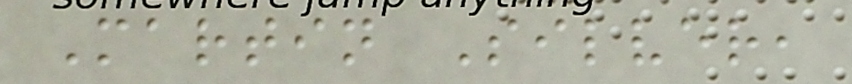Martin Silver,
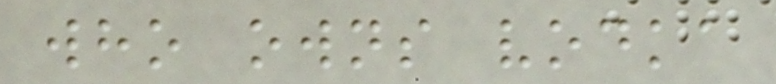who owns vodka
